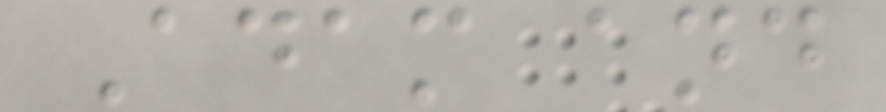Adam and
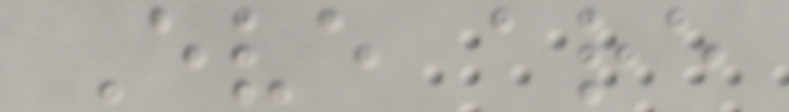Eve are
